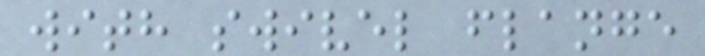with swivel flange
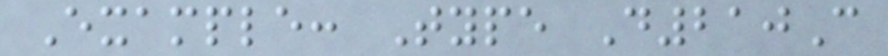Example: Type D210C
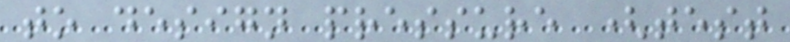to design pressure (test
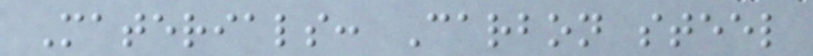Materials: Carbon steel
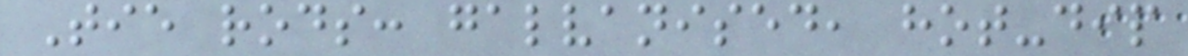Tie rods: galvanised, hot-dip
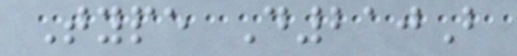Type D210B
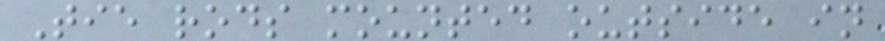Tie rods mounted outside in
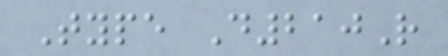Type D210R
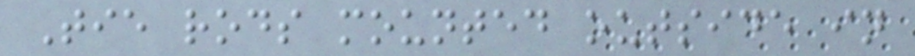Tie rods mounted outside in
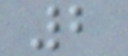2
